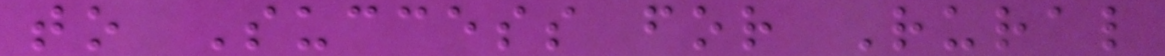to Success for Rural
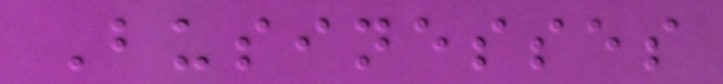Businesses
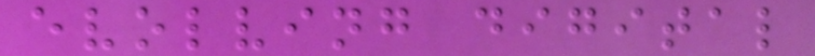evolving digital
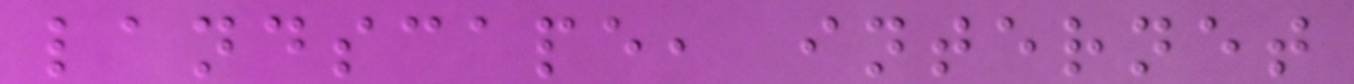landscape, internet
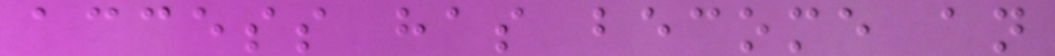access has become an
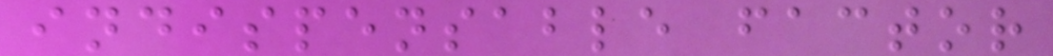indispensable factor
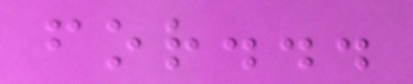for...
